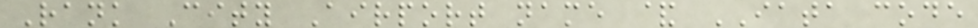Rank City Airport name & IATA code
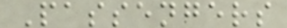Passengers
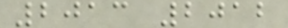2013 2012
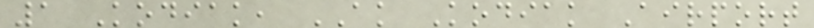1 Kodiak, AK Kodiak Airport
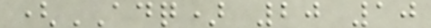(ADQ) 20 10
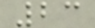23
